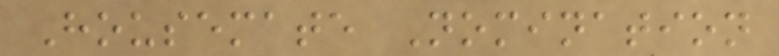Housemate Nomination
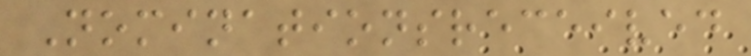Nominationsreceived
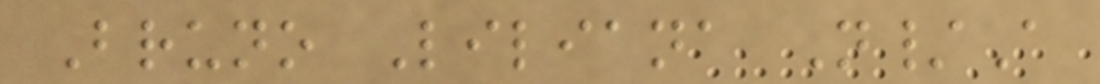Bruno Liliana N/A
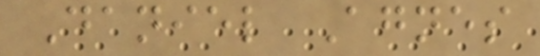Daniel Agnes
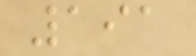191
